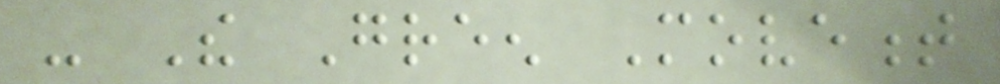- The Green Movement
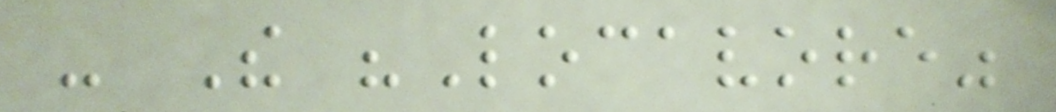- The "Locavore"
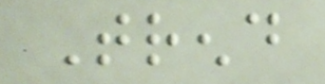Trend
